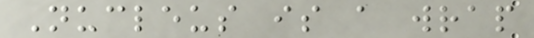Nucleus is a wrap
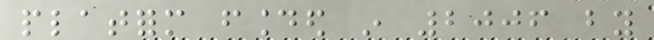platform founded in 2006 by
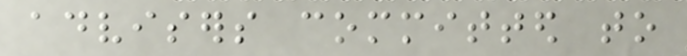advisers committed to
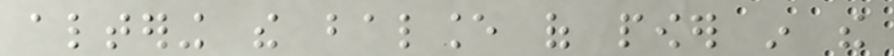altering the balance of power in the
